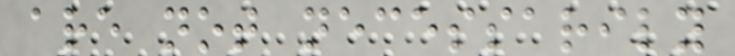are not necessarily
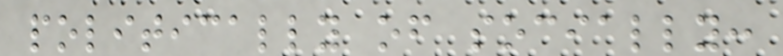politically of socially:
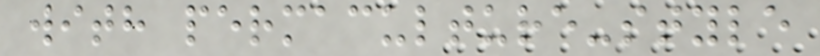with permaculture-style
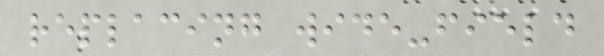replacing wide-field
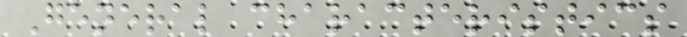General characteristics
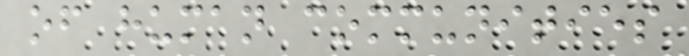of human communities
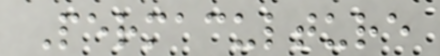Permaculture
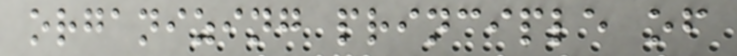organizing principle of
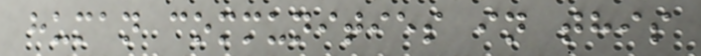human communities in this
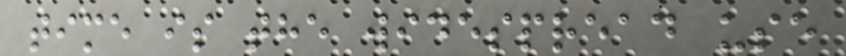time is the widespread use
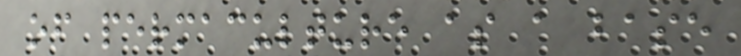of permaculture as a base
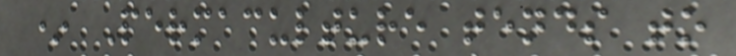* Permaculture tends to
